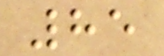85
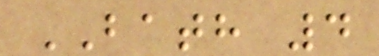BATH 4
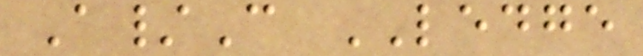A/C LEDGE
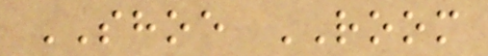SHOE ROOM
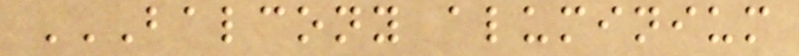BALCONY ALUMINIUM
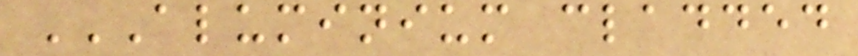ALUMINIUM CLADDED
